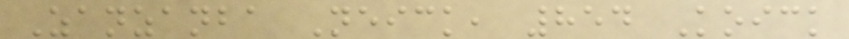Zanzanba Neick, 854 Koick
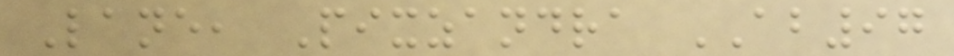Lane, Pixzandra AB97
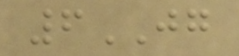6JG
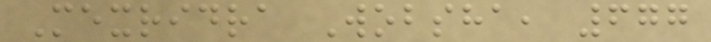Mexridra Wobsha, 677
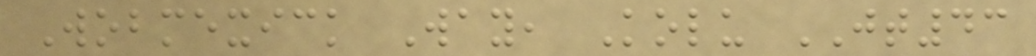Wobmexick Way, Kolu JT43
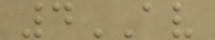4AV
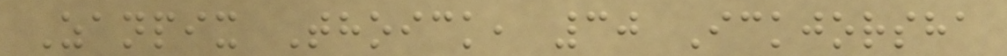Zanpix Thoick, 30 Ickjorsha
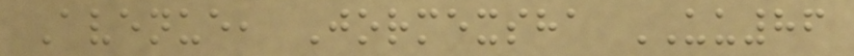Avenue, Jormexsha UU86
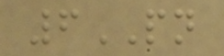6PN
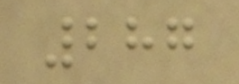287
